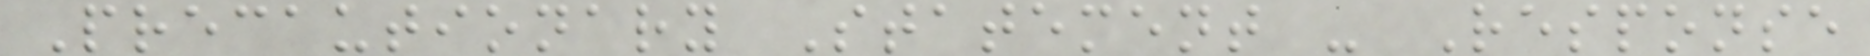Precautionary Statement - Response
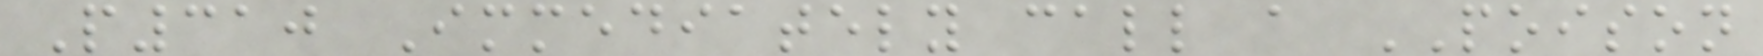P310 Immediately call a POISON
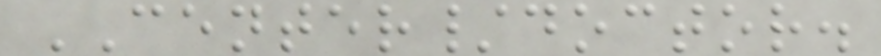CENTER/doctor.
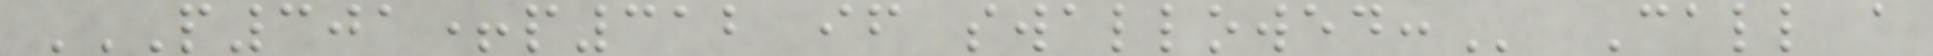P301+P312 IF SWALLOWED: Call a
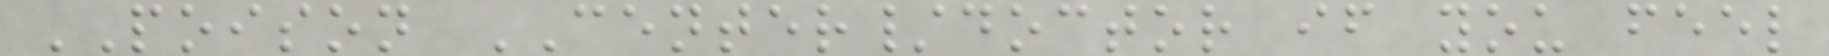POISON CENTER/doctor if you feel
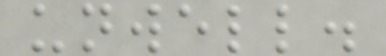unwell.
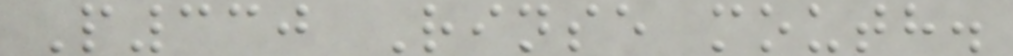P330 Rinse mouth.
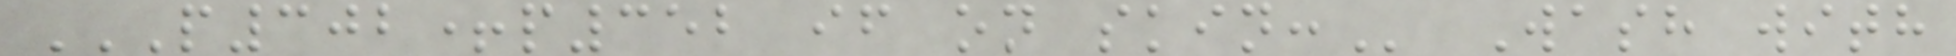P302+P352 IF ON SKIN: Wash with
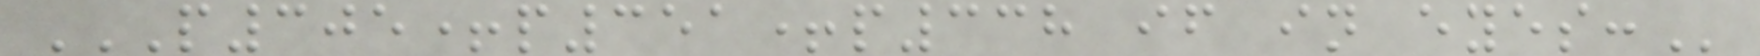P305+P351+P338 IF IN EYES:
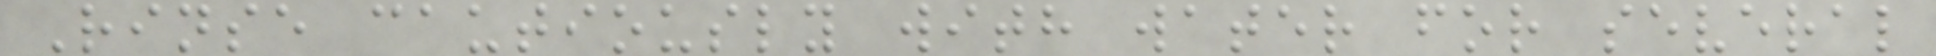Rinse cautiously with water for several
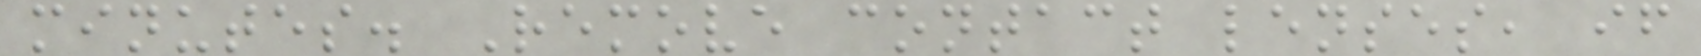minutes. Remove contact lenses, if
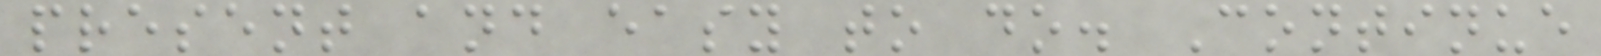present and easy to do. Continue
